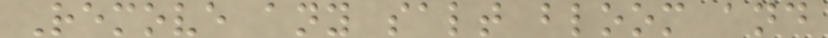Remove any salt bloom and
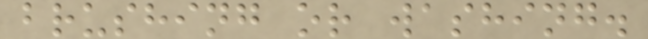brushing or washing.
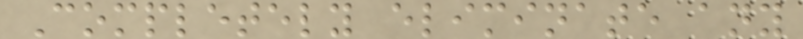Completely eliminate any
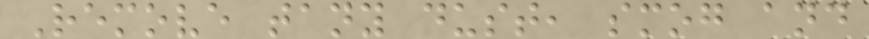Remove tany dust, smog and
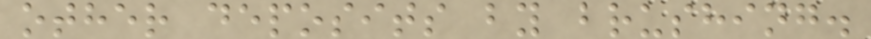other deposits by brushing.
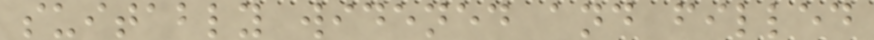suitably widened and filled
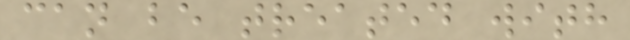can be treated with
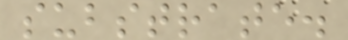substrate.
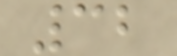32
